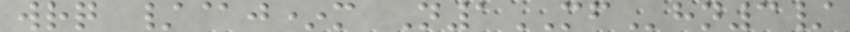wrq /@j*m N1MFhn3/
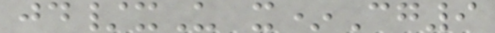jd/xU x*Cg9
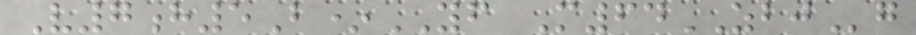V7h5B*YF M64ZBJg
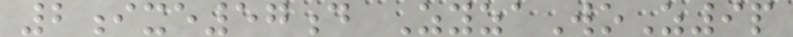2ixe57d ZyzaWoZ9p
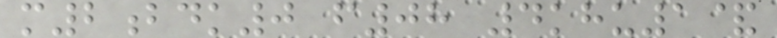m2bdk0 f08 4khu1&
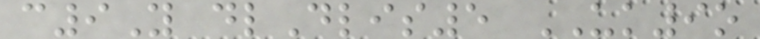c9Y dlDlis5 UK9o
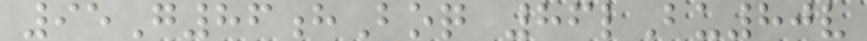95G86hBoq 86lBu80v
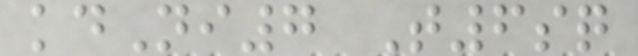kdNi7 T6sq
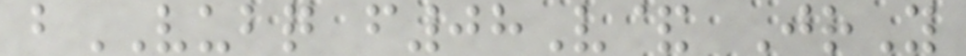bVUBQ f08V& JrY
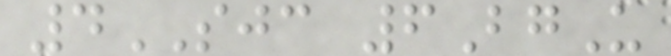4SJC 6BgU
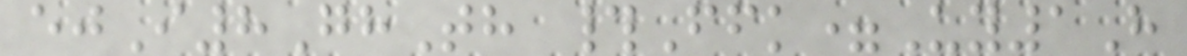ejI8GhTh #Ffk=Uy1H
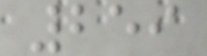259
